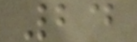24
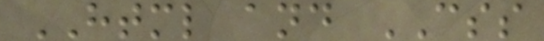HTML and CSS
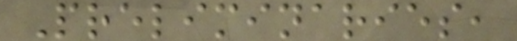Preliminaries,
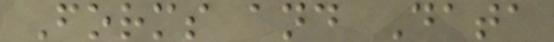Forms and Data
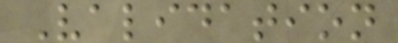Validation
